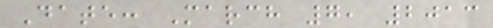Date: March 7, 2013
